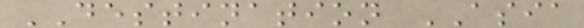DESTINATION ASIA
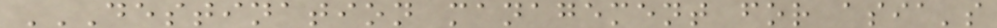DESTINATION MANAGEMENT FOR ASIA'S
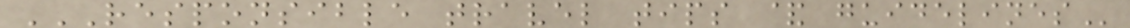RESPONSIBLE TRAVEL TIPS & GUIDELINES
